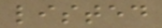listed
